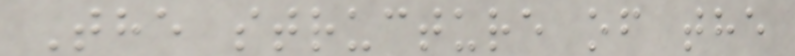The structure of the
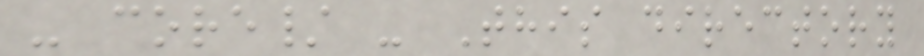- core/ - This directory
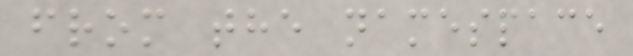from the namespace
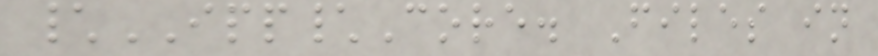\IPP\Core. Files in
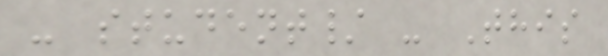- student/ - This
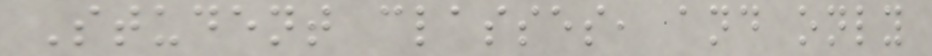Student classes, and only
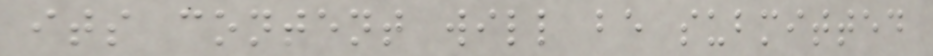its content will be submitted
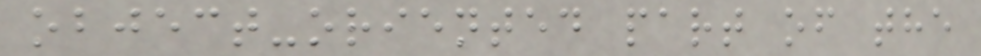object-oriented part of the
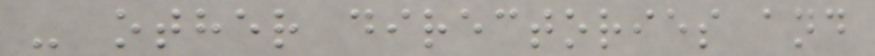- other directories and
